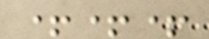+++
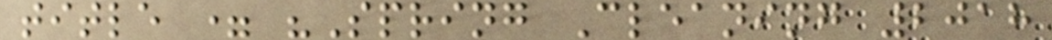title = "Spring Cleaning 2018
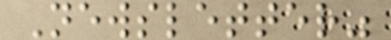Newsletter"
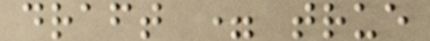draft = true
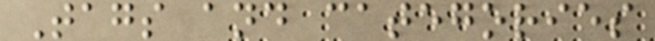Tags and categories
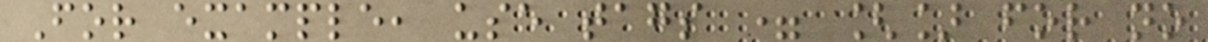For example, use tags = [] for no
